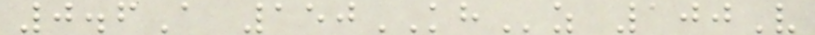0.6A 150KHz 100V
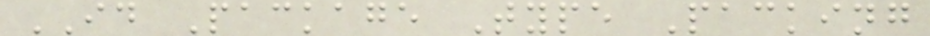ID Package Type Packing
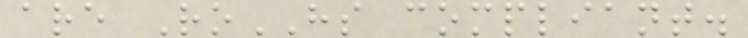are RoHS compliant.
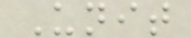Unit
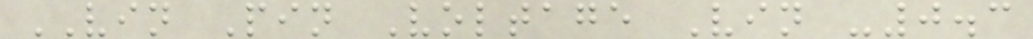VIN Pin Voltage Vin -0.3
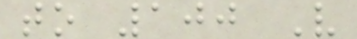to 100 V
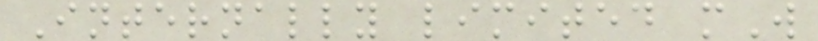Internally limited mW
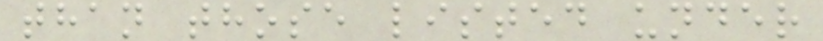than those listed under
